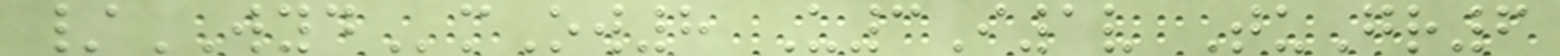/WYDmOw8 U3I1v TuGr6
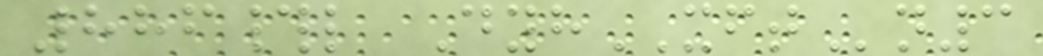886#l DyhXFTn3
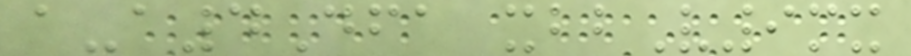a-a4Dfa xbbV9mx
